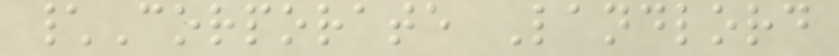\Corporate Landlord
